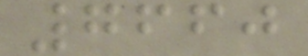7660
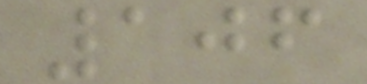106
